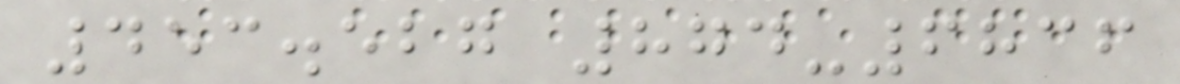453.527 874-6836
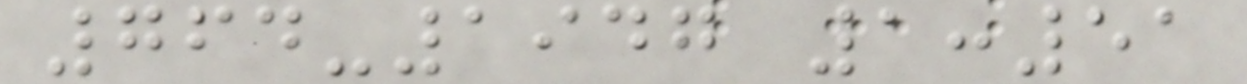764-1947 1:51
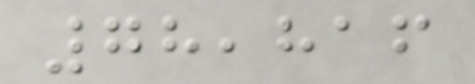78,816
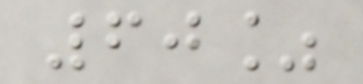60%
